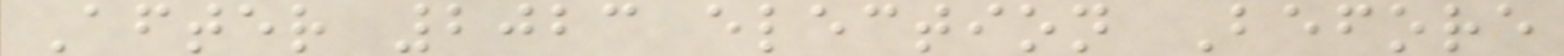After 2023 election Before
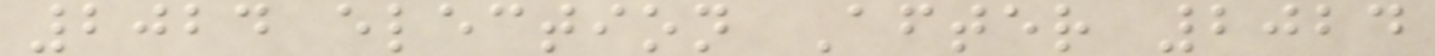2024 election After 2024
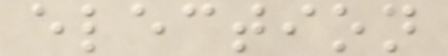election
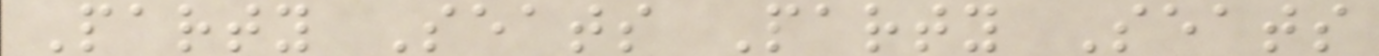Party Seats Party Seats
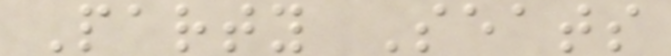Party Seats
